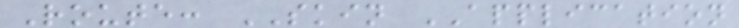Route: SKIN APPLICATION
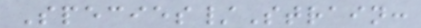Species/Strain:
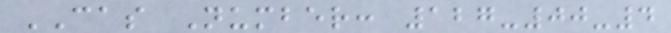CAS Number: 127-00-4
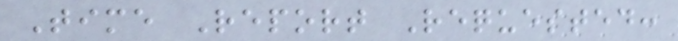Time Report Requested:
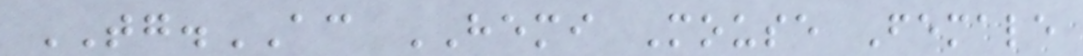TG.AC HEMI Mouse Female
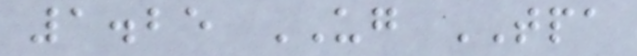1.25 UG TPA
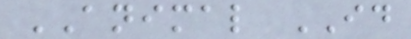ANIMAL ID
